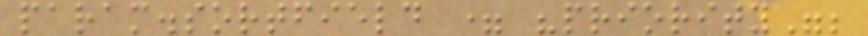param.sortfield = "priority";
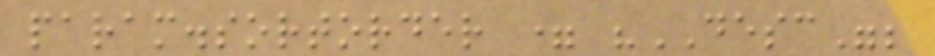param.sortorder = "DESC";
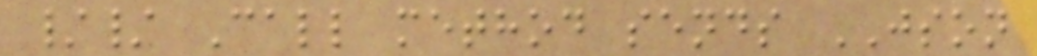// Call method sends JSON
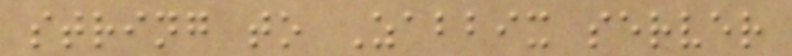string to Zabbix server
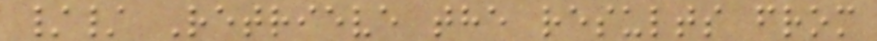// Retrieve the results from
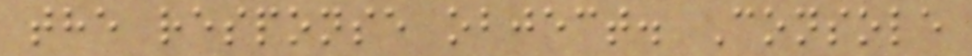the response object. Console
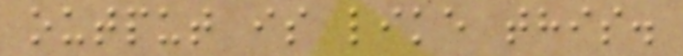output is like this.
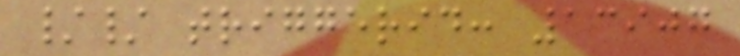// triggerid: 13907
